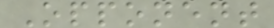Opponent
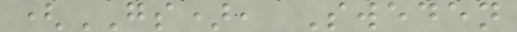(GS), Sweden
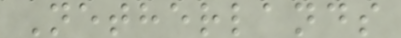Netherlands
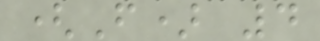(F) 4
